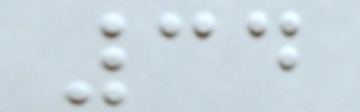34
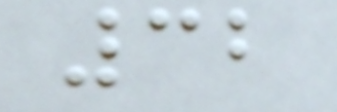32
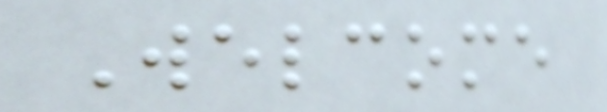Welcome
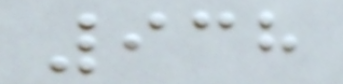938
